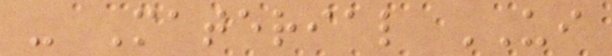- Material UI
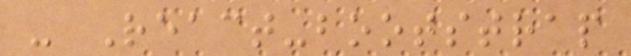- React-bootstrap
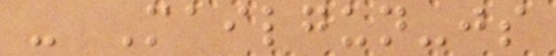- Mailgun-js
